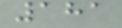181
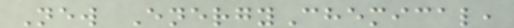New EnergyChemical,
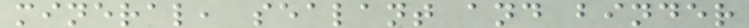mineral, sealant and binder
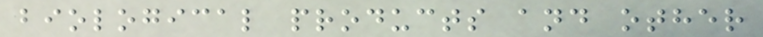biological products and other
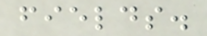fields.
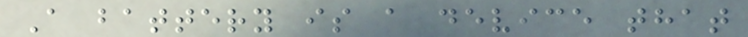A battery is a device that
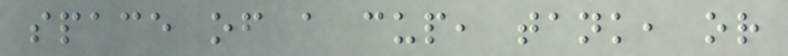space of a cup, tank, or
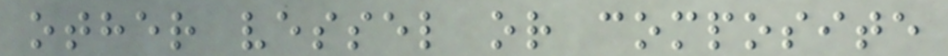other vessel or composite
